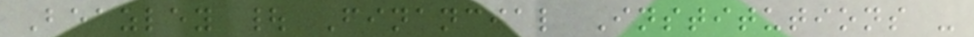Beazley | Financial Institutions -
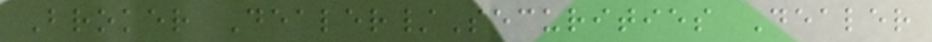Broker Dealer/Securities Dealer
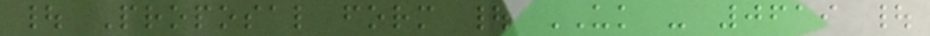| Proposal form | UK - 0619 |
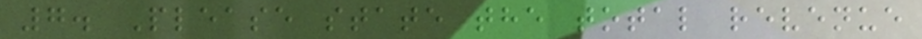7. Please state the total revenue
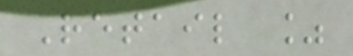Retail %
